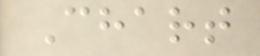Chart
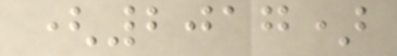(2017)
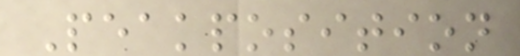Peakposition
